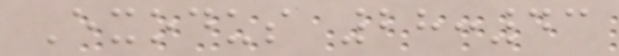Exodus 28:43
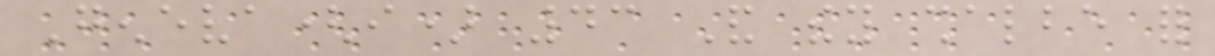Geneva(i) 43 And they shalbe for
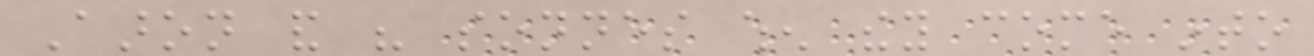Aaron and his sonnes when they come into
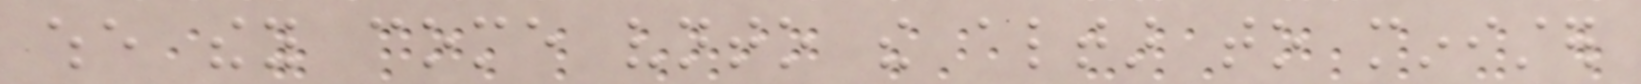whe they come vnto the altar to minister
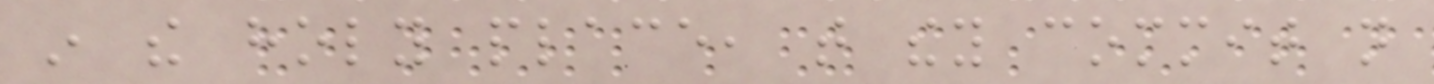in the holy place, that they commit not
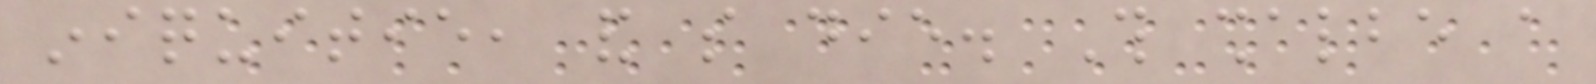iniquitie, and so die. This shalbe a
